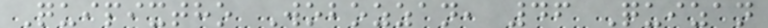Quipixtho Wobozzan, 46 Quizan
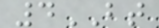4BT
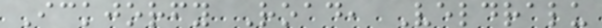Ickjorfy Road, Veldralu
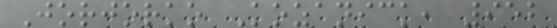Jorjorko Kozanick, 952
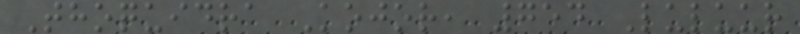Thoquidra Kojor, 754 Luluur
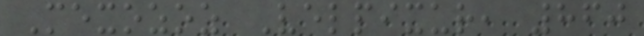Mexozoz Velpixur, 860
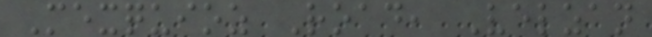Mexquioz Road, Velzan
